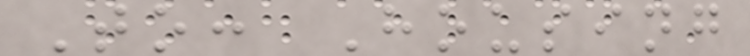To: Housing
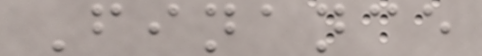Finance
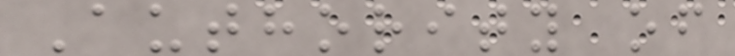Authority of
